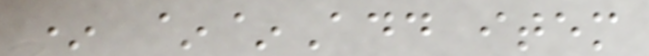* ~~Add item
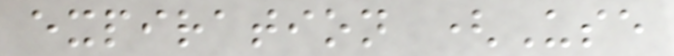expiration (Use
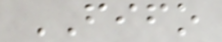FIFO
